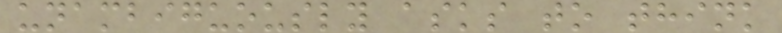unambiguously asks to think
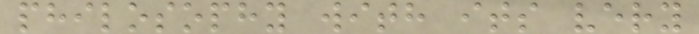philosophy with its very
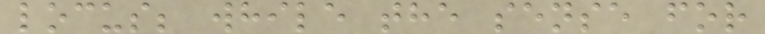locus; while the sense for
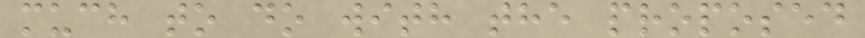much to do with the proposed
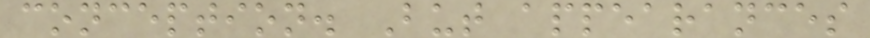conception. But appearances
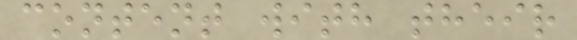content with their
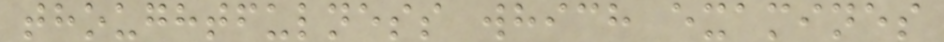thoughtfulness which examines
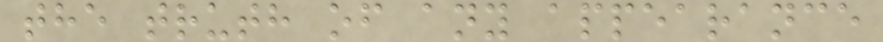the truth of any appearance
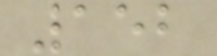152
